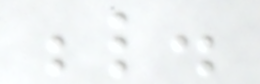below.
